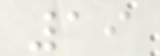19
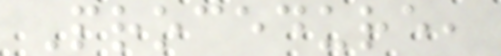Procedure,
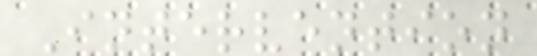Intervention
